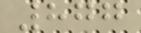877
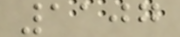1107
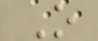O
